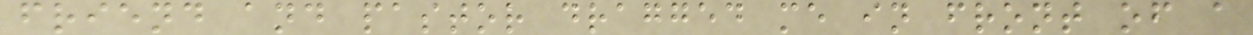friend and pastor dragged me in front of a
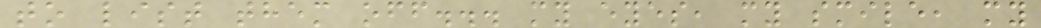to list them off... my eyes, my smile, my
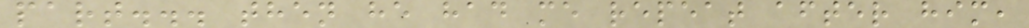part... then he had me repeat after him,
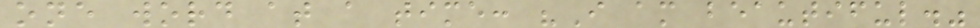one word at a time: "I am beautiful."
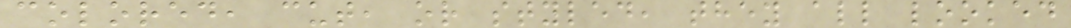colored, cut, or styled, they all looked
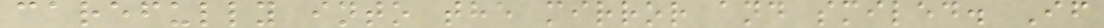carefully into the mirror and smiled. If
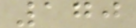170
